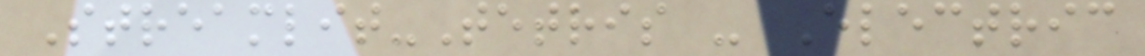Streamlit-Tetris - Electric
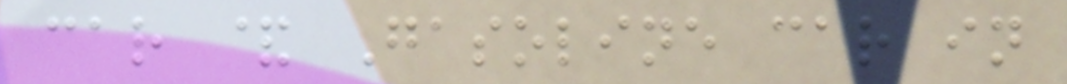car & Gasoline car in
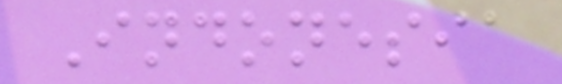Indonesia
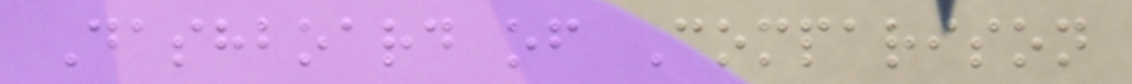Dashboard of Comparison
